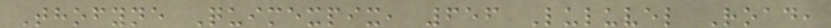Thofyne Quimexpix, 656 Luluvel Road,
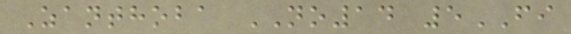Zanthoba NO14 5FI
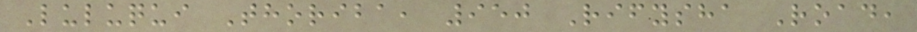Luluqui Thoriba, 950 Rifysha Road,
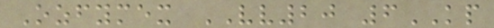Ozfymex VV20 6KP
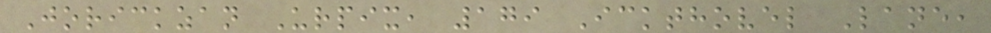Jorickzan Urpix, 179 Ickthovel Lane,
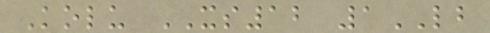Kolu XS12 1LB
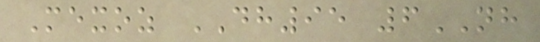Mexoz DH95 6NH
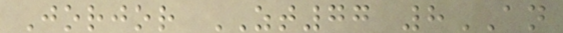Jorjor ZT77 8AN
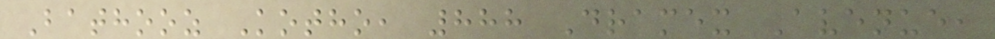Bathooz Kotho, 888 Dramex Avenue,
